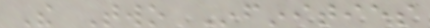The Two Infinities
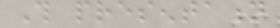This presentation
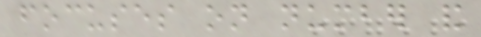focuses on number and
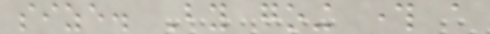size. By going through a
